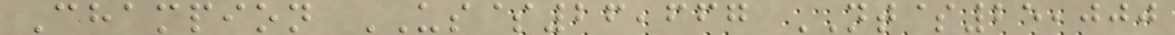Champion US$26,667 NT$25,000
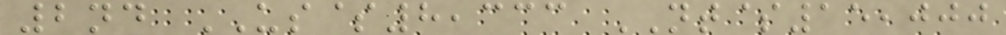2nd US$8,333 NT$15,000
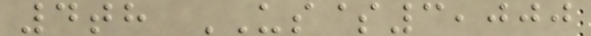4th US$3,000
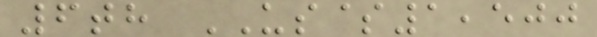6th US$1,500
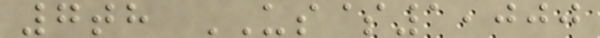7th US$1,000
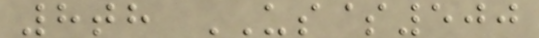8th US$500
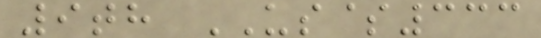9th US$333
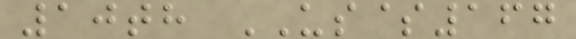10th US$167
